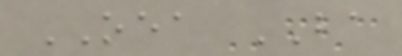OEA BA
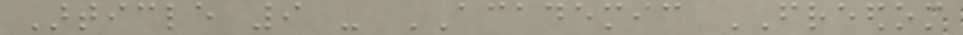Article 9 - ACADEMIC FREEDOM
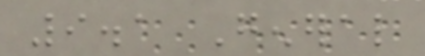9.1 General
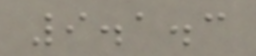9.1.3
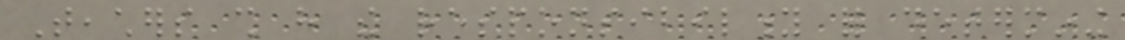Teachers shall have the responsibility for determining
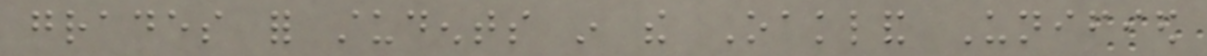grades for students in the Oakland Unified
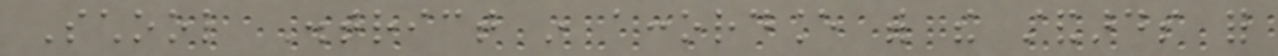School District in accordance with the standards for
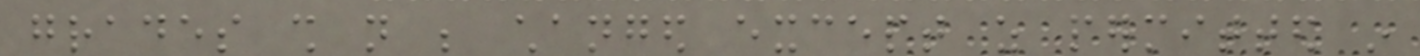grades shall not be changed except as permitted in
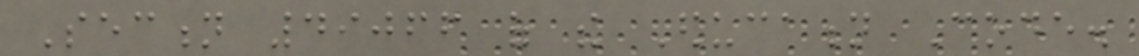Section 49066 of the Education Code.
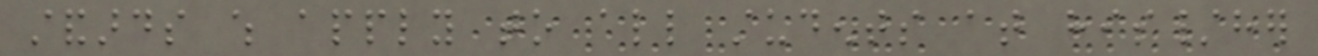standards which apply to all students at his/her
